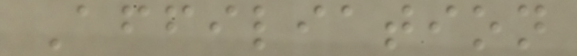Affiliation
